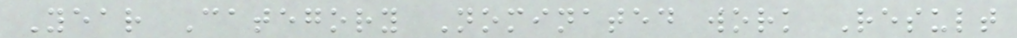Year Category Nominated work Result
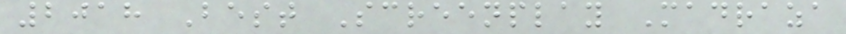2018 Best Screenplay Madraza
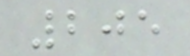205
